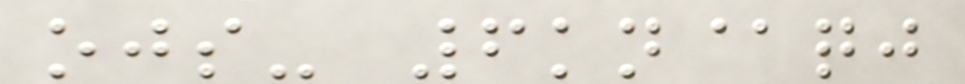ojs- 6kn@qj
